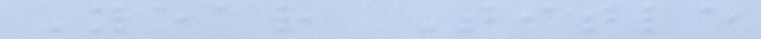Year Title
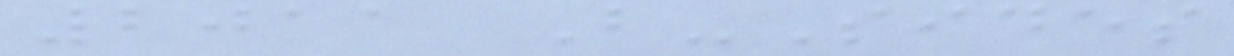2011 B-Sides
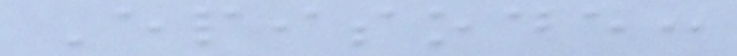Episode:
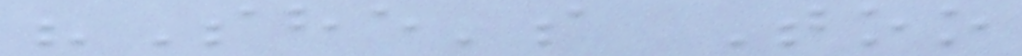"She's Too
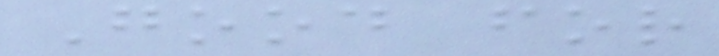Good for
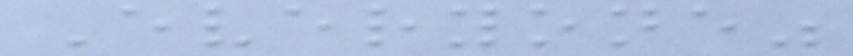Everyone"
